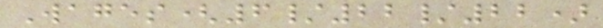Wages(6/22/22)
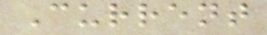Current
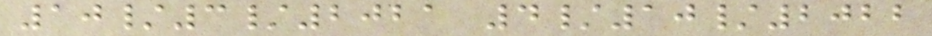10/3/2021 4/10/2022
